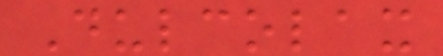Dulcolax
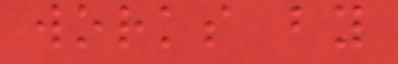works by
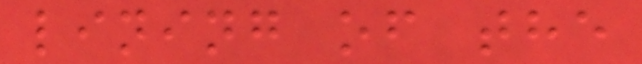lining of the
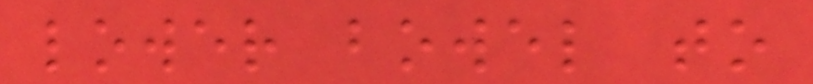lower bowel to
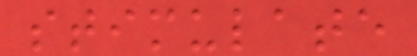stimulate
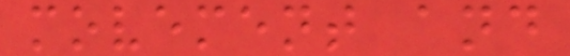movement and
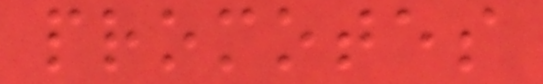promotes
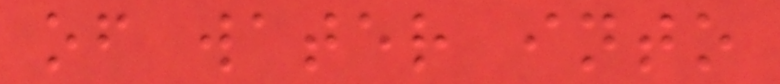of water into
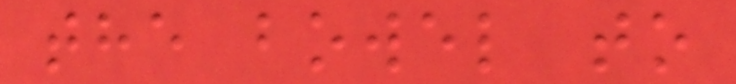the bowel to
